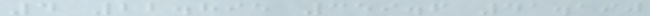4 22.895 359.6 41.190
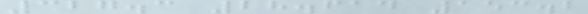327.3 28.614 153.2
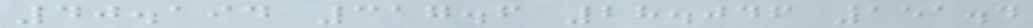40.194 317.6 28.046 151.4
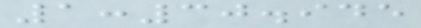1:30.945
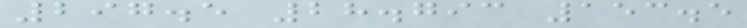297.5 28.793 153.5
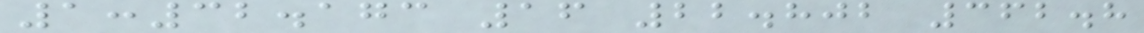1:32.173 16 22.802 362.8
